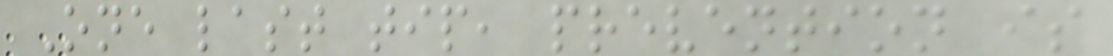One last tip, prevention is
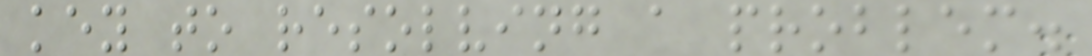key to resolving a problem.
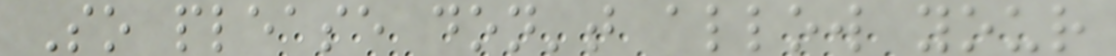So please don't allow your
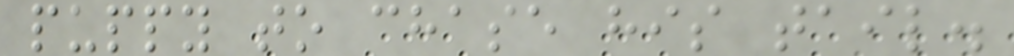puppy to chase his tail.
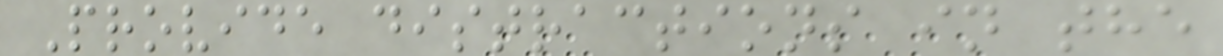Provide distractions in the
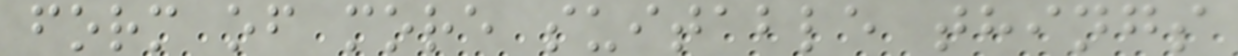form of more suitable things
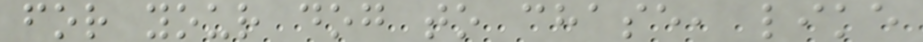for your dog to chase, like
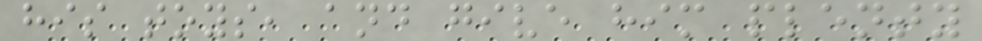his toys, and give him plenty
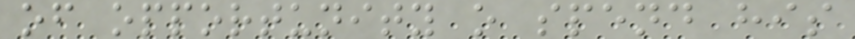of opportunity o spend his
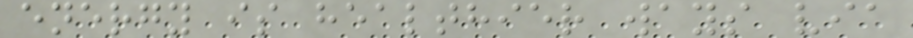energy is healthier ways via
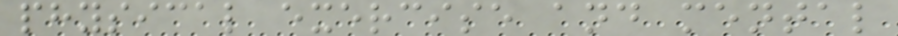physical exercise and mental
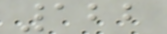122
